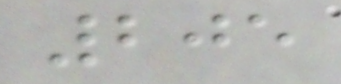205
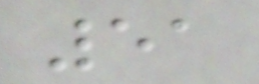51
